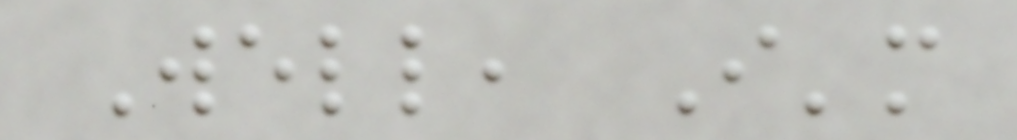Well, I'm
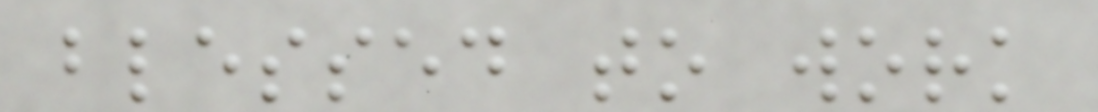blessed to work
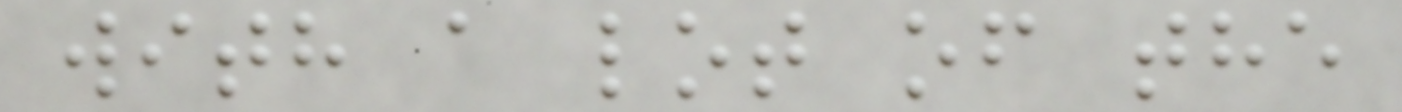with a lot of the
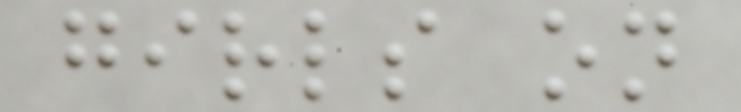girls on
